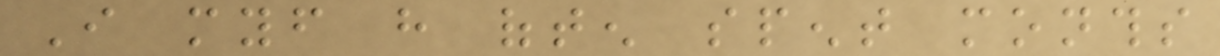I myself have often spent months
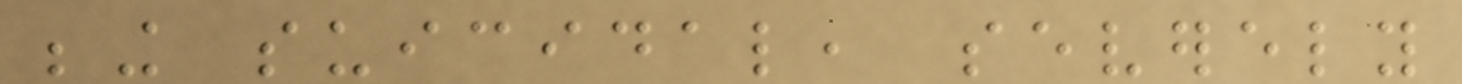being suicidal, severely
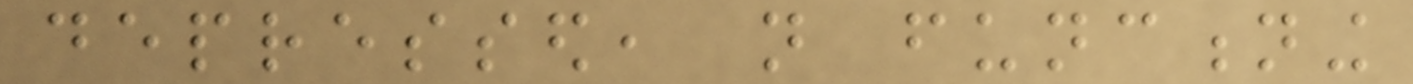depressed, not functioning
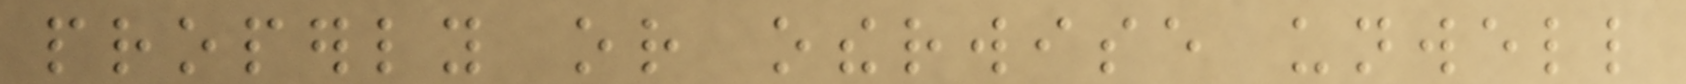properly or otherwise unwell
